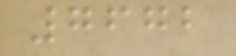7672
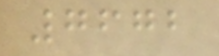7672
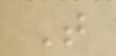T
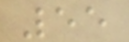55
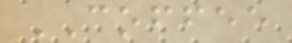COFFEE
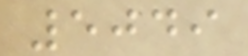5049
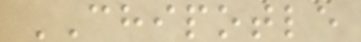CHIPOTLE
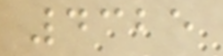4325
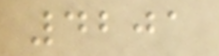4201
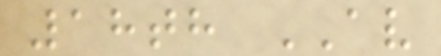18th AV
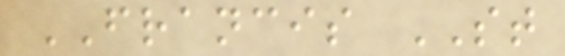FRANCIS ST
